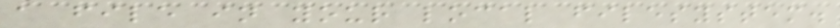a file in your local filesystem.
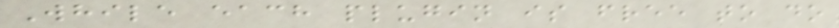While each plugin is free to do
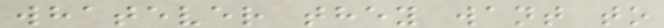whatever they want to
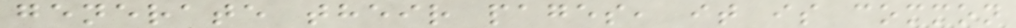generate their pages, it is common
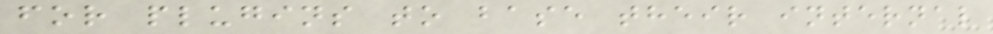for plugins to base their internal
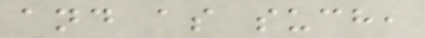and as such,
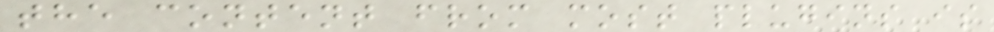the content from most plugins is
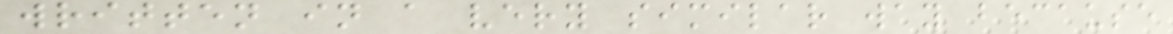written in a very similar way because
